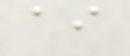ai
